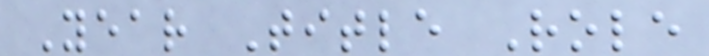Year Title Role
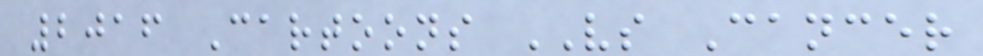2016 Cartoons VS Cancer
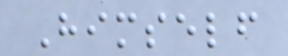Himself
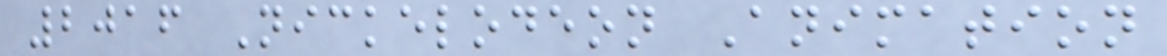2016 Nickelodeon Animation
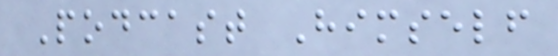Podcast Himself
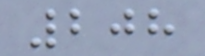208
